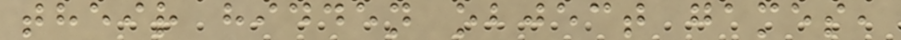their hidden object games,
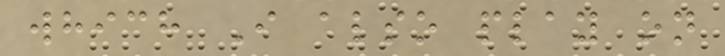which I also play on
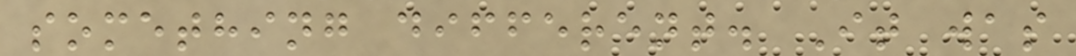something different. It was
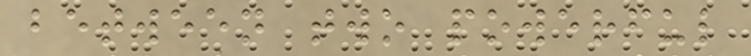between two powerful
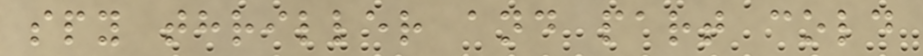spy thriller and part cold
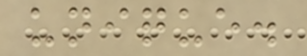unique.
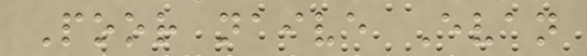Poor naive Evan
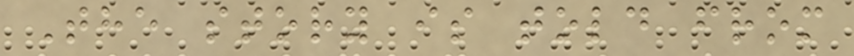The story is told from
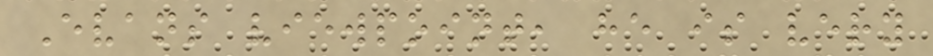Evans viewpoint, he is very
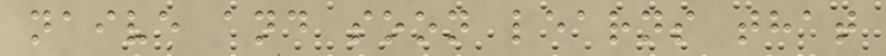naive and soon learns that
